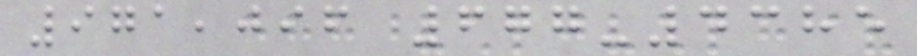971,096 677-4385
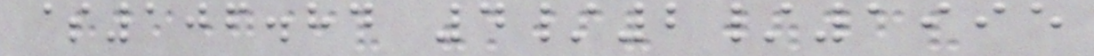$106.84 4/2/1995
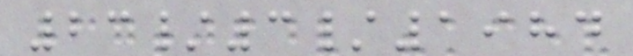23/3/1984
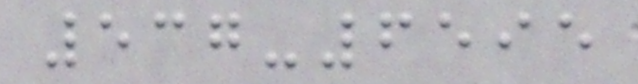537-6595
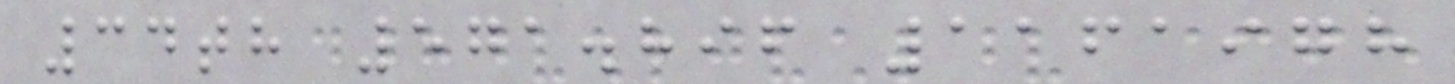34th 571.896 1161978
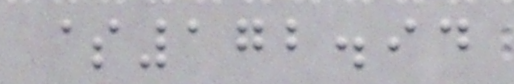$172.94
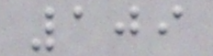109
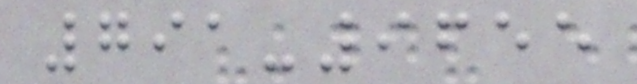791-9655
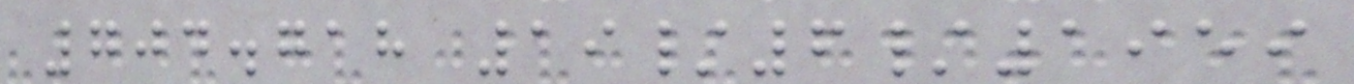704.718 19/6/1959
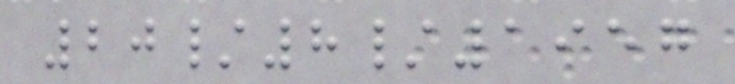20/8/1957
